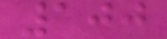100
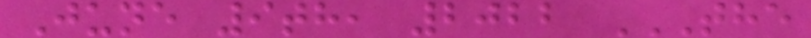June 9th, 2022 THE
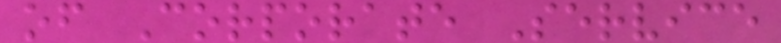of Corporate Service
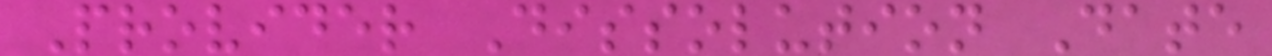Provider Dissolution Date
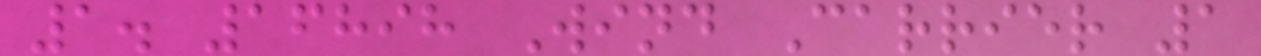1. 16898 Wind Carrier 1
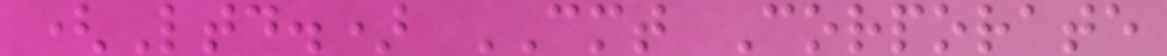(Ltd.) CMT Corporate
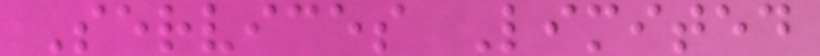Services Limited
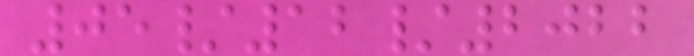05/12/2022
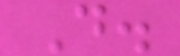D.
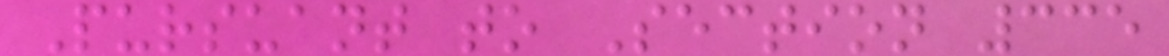Pursuant to Section 335
